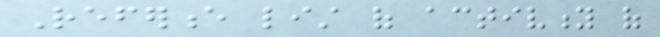Reference list of activity of
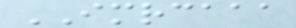IMRCAAA
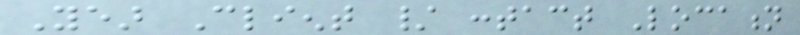Year Client / contact Location
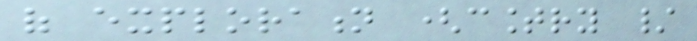of exploration (country /
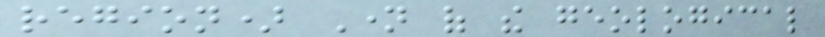region) Name of the geological
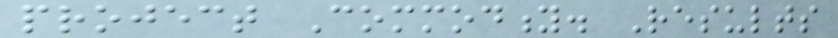project Commodity. Results
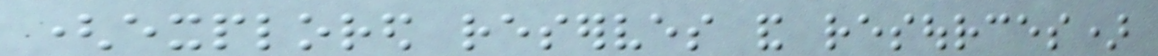(explored reserves and resources)
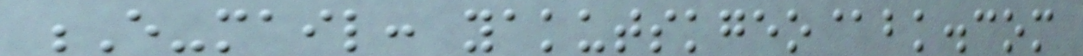E-mail: yakutskgeo@bk.com
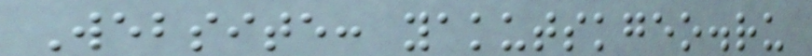Website: yakutskgeo.ru
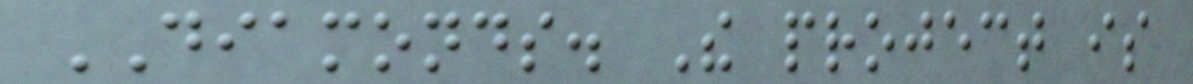DIAMONDS. The project is
